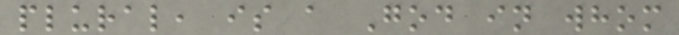plural, is a God in whom
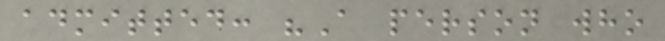admitted: "A person who
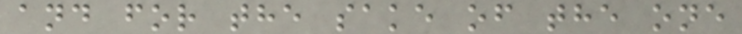and for the sake of the one
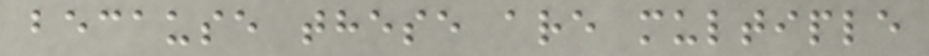because these are multiple
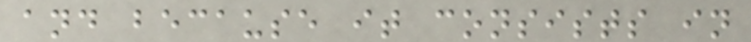and because it consists in
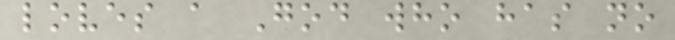loves a God who has no
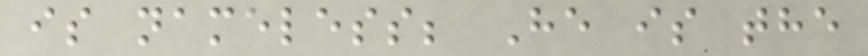is nameless; He is the
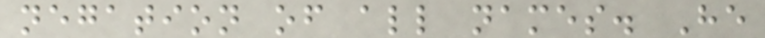negation of all names. He
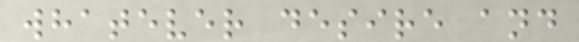whatever desire and
